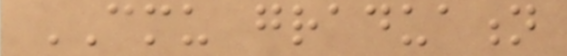CMU graduation
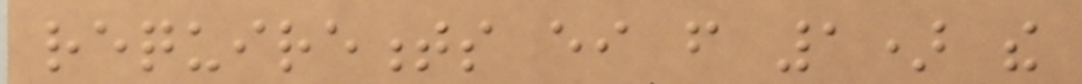requirements either from 1) the
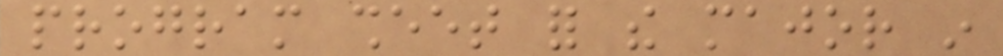program sheet for the major in
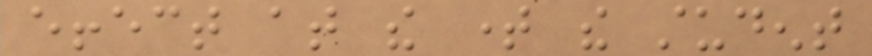effect at the time the student
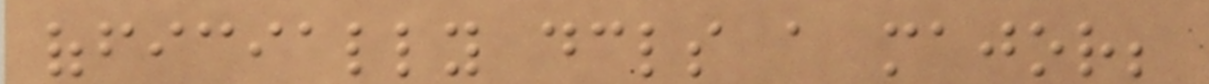officially declares a major;
